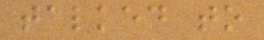talked to
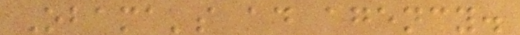Obama's ad agency.
